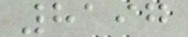8197
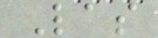Las
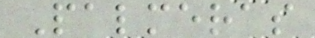Palmeras
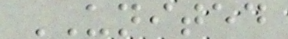UNITED
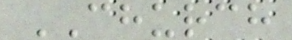CHURCH
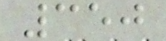350
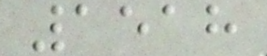1518
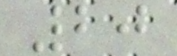20
